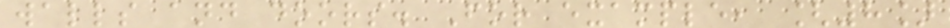walls and doors. For example, [8]
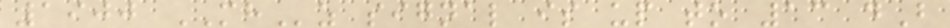1900 MHz signal is up to 13 dB
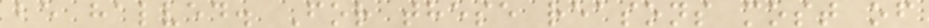be halved. For these reasons most of
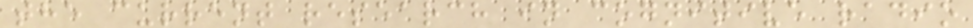the current research in cognitive radio
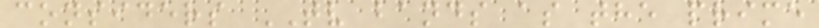considers TV bands as the prime
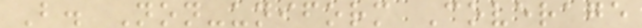B. Non-uniform Coverage
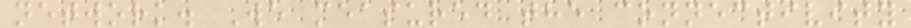network. We measured the connectivity
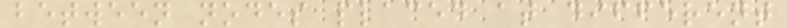between nodes placed at different
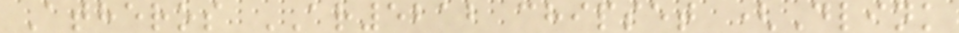Atheros AR5212 chipset (Dlink
